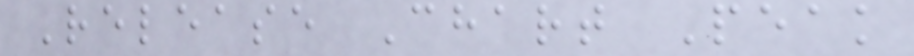Release Chart Peak
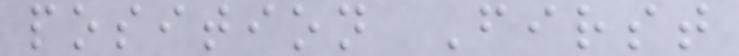position First
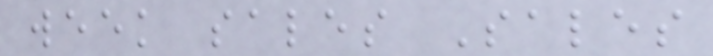week sales Sales
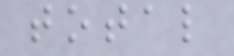total
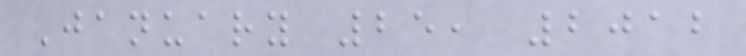January 25, 2012
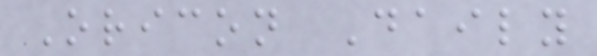Oricon Daily
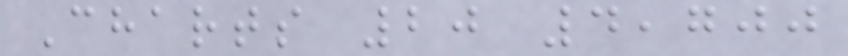Charts 20 4,700
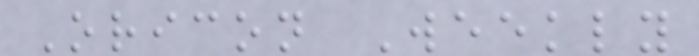Oricon Weekly
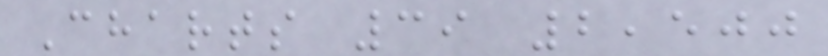Charts 39 2,500
